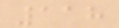118
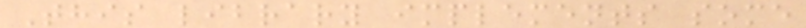This library implements some
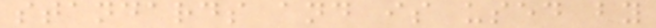standards and is used by
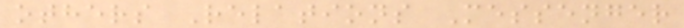others Relations Messenger
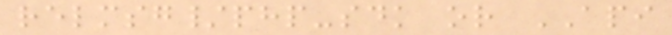relmsg/php-sdk or API
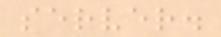server.
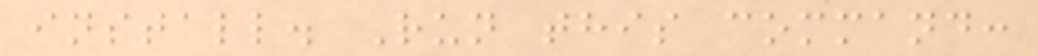install. Run this command:
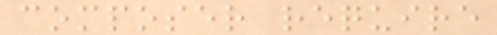composer require
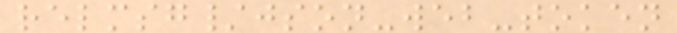relmsg/json-web-token
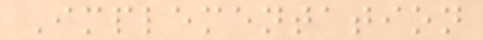Implementation
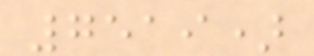7519)
